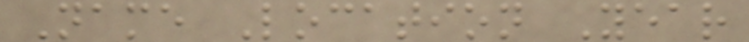Name Location Year
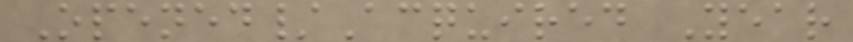Opened/Acquired Year
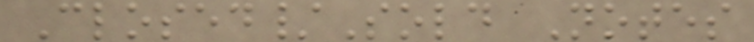Closed/Sold Notes
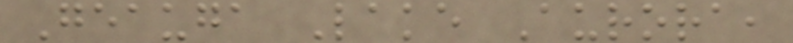Geauga Lake Aurora,
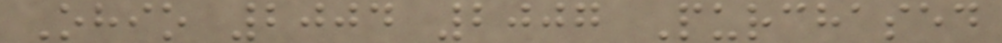Ohio 2004 2007 Purchased
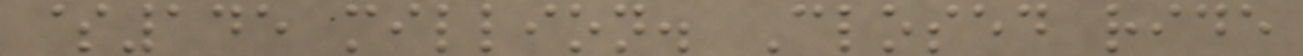$145 million. Closed ride
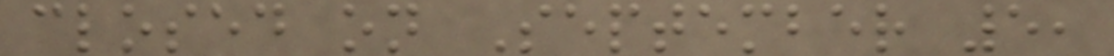closed on September 5,
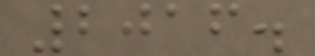2016.
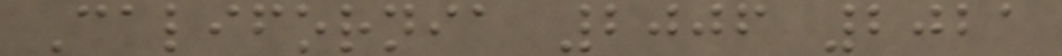California 2006 2021
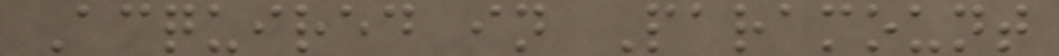Acquired in Paramount
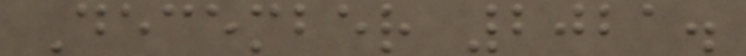December 2021.
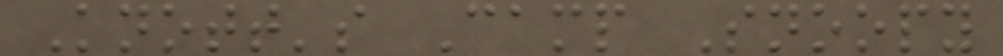Knott's Camp Snoopy
